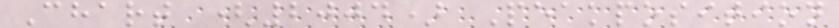Chart (2004) Peakposition
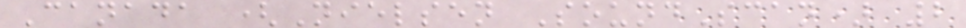Canada (Nielsen SoundScan) 2
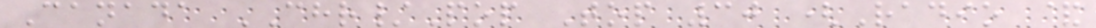Canada CHR/Pop Top 30 (Radio &
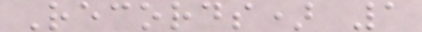Records) 1
